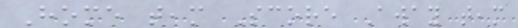Home team Score Away team
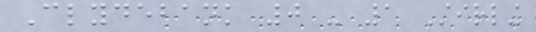Clydebank 0 - 1 Stirling
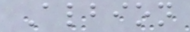Albion
